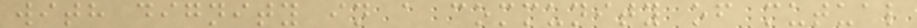with dignity in a community of mutual
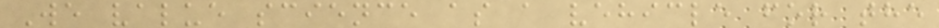We value science as a vehicle for the
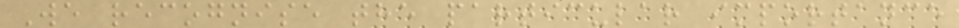We recognise the particular importance
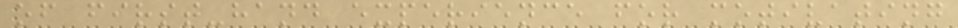of first-hand experience for motivating
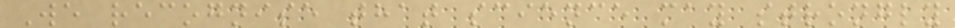We recognise that science may strongly
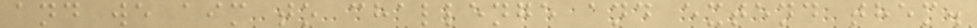and we aim to challenge and extend them.
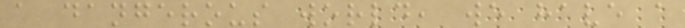a dangerous world, we have a
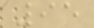95
